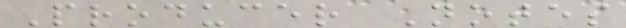Producer Notes
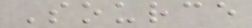Source
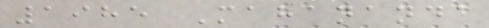1985 Mahananda
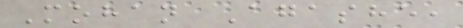Mohan Agashe,
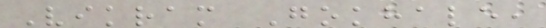Vikram Gokhale,
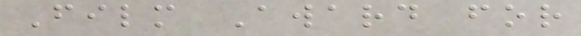Film Award for
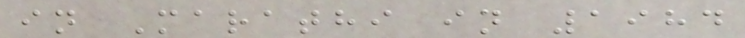in Marathi in 1984
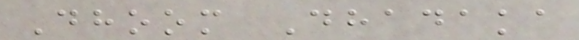Dhoom Dhadaka
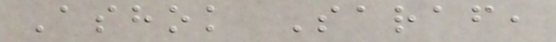Ashok Saraf,
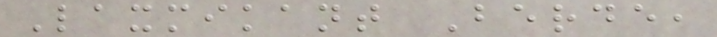Laxmikant Berde,
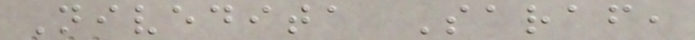Nivedita Saraf,
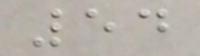54
